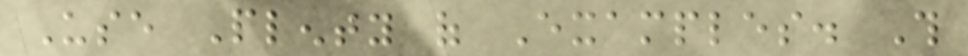Use Plenty of Examples. This
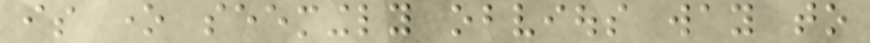is one seemingly obvious way to
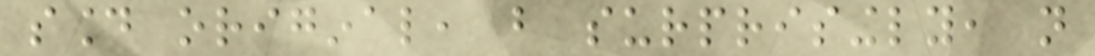sound original, but surprisingly, not
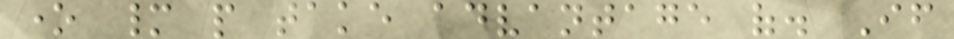one many people take advantage of. If
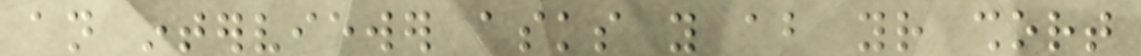an interviewer asks you about your short
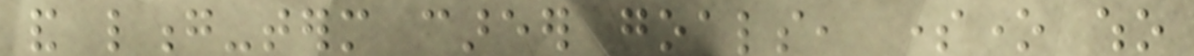and long-term career goals, someone who
